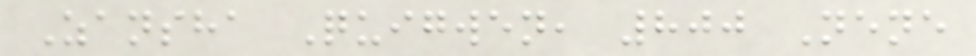Zansha Quigwen, 800 Nene
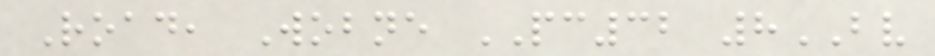Road, Wobne PC32 8BV
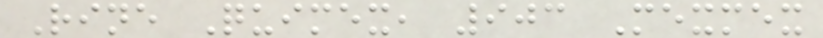Rine Quimex, 903 Mexmex
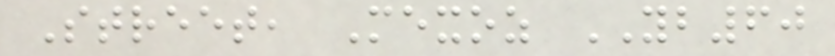Street, Mexoz YB60
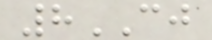8CJ
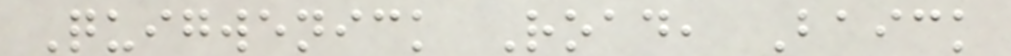Quigwenick Road, Baick
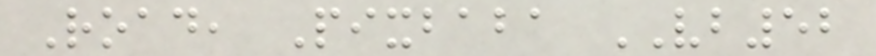Road, Pixbaba VB52
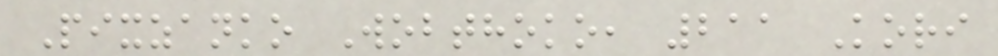Pixzanko Wobthoko, 211 Kori
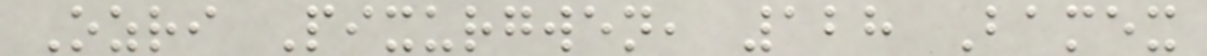Ozri Pixurgwen, 128 Bamex
